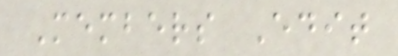Members Edit
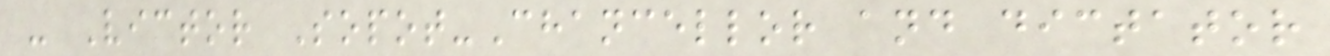- Victor Sopot-Chancellor and dictator
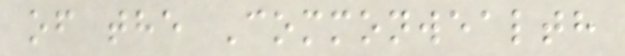of the Commonwealth
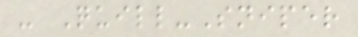- Quill-Sniper
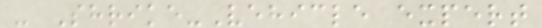- Shrike-Vehicle expert
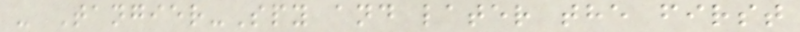- Tangier-Spy and later the first
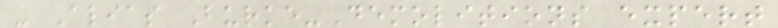- Alias Burke-Demolitions expert
